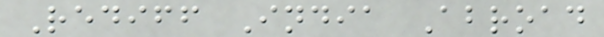Rediff India Abroad
